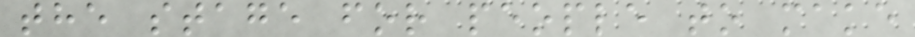the stage for people to make
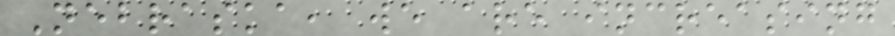Nebraska, we are increasing
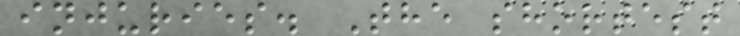injuries. The shortest
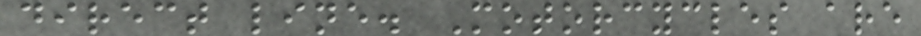direct line. Motorcycles are
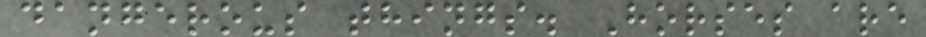dangerous things. Horses are
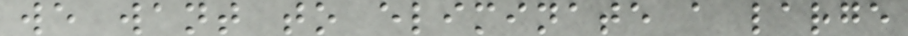we want to eliminate a large
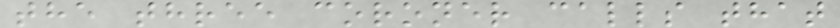the three coroner calls that
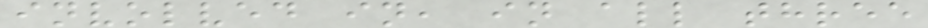involved in, in all three
